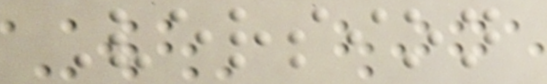Version
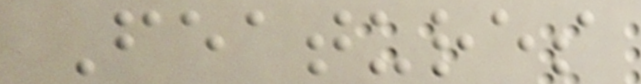Features
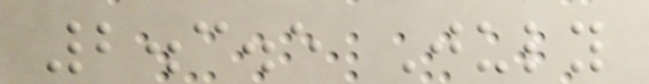2.3.5 July
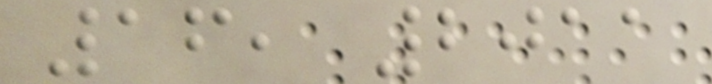16, 2011
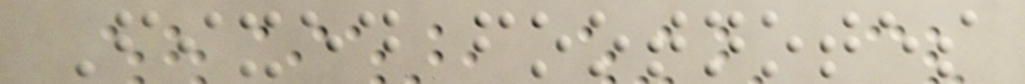Fixed footnotes
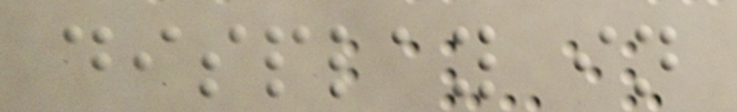display in
